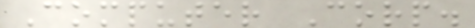Computer Corp.
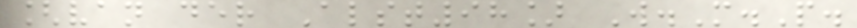[van der Alst98] W.M.P.
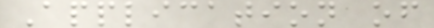Application of
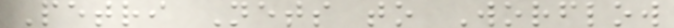Petri Nets to Worflow
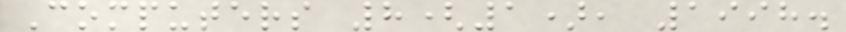Computers 8(1), 1998.
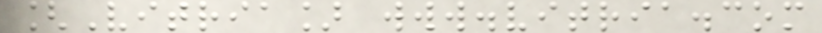[Vitria] www.vitria.com
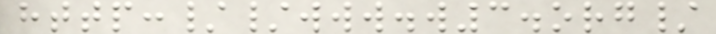http://www.w3.org/
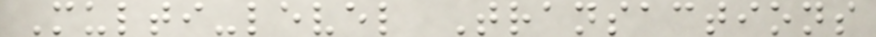Multi-level Transactions
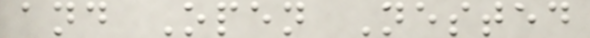and Open Nested
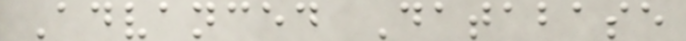Advanced Database
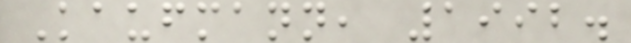Kaufmann, 1992.
